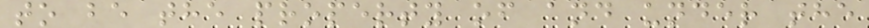to be the property of and under the
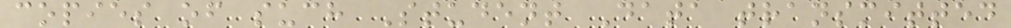copies of such Student Data transmitted
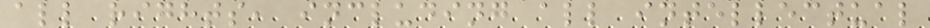all rights, including all intellectual
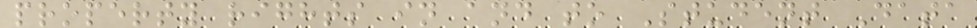property rights in and to Student Data
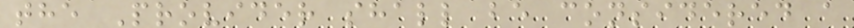the Provider shall be considered a
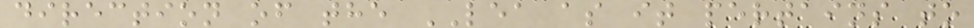direction of the LEA as it pertains to
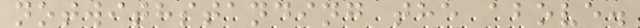notwithstanding the above.
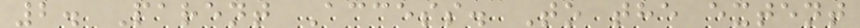2. Parent Access. To the extent
